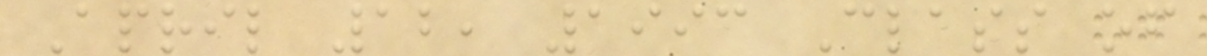April 12, 1993 Class of
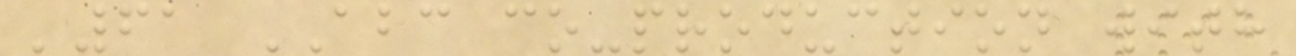'61 ABC co-production with
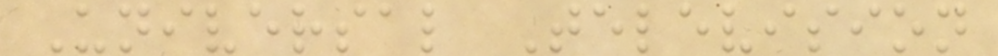Universal Television
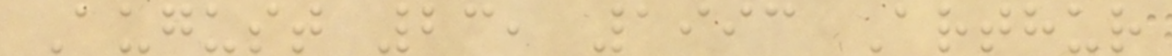August 23, 1993 Arthur
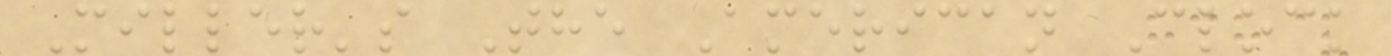Miller's The American Clock
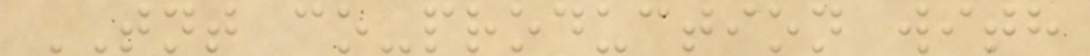TNT co-production with
